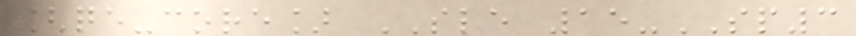[qe-core] SLE 15-SP3
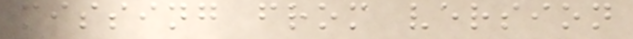missing from version
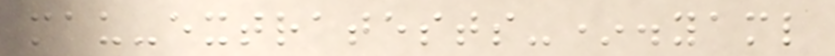mau-extratests-*.yaml
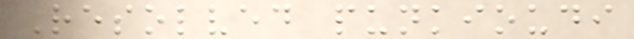Resolved punkioudi
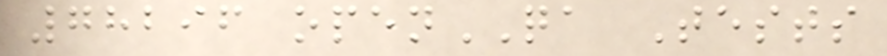78296 openQA Tests
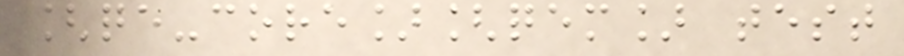[qe-core][qem] test
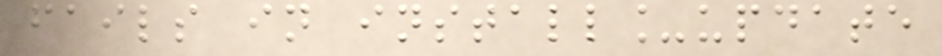fails in install_update
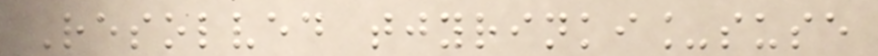Resolved tjyrinki_suse
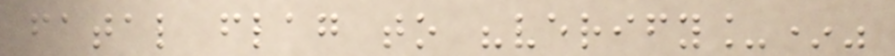fatal flag to "verify_*"
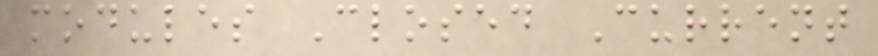modules Closed Current
